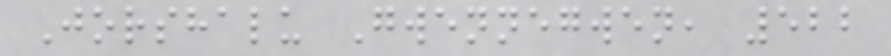Jorshalu Gwennegwen, 522
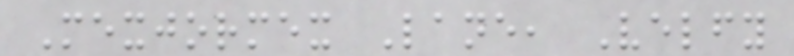Mexjormex Lane, Velfy
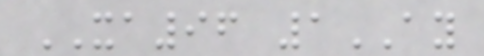XA96 1AY
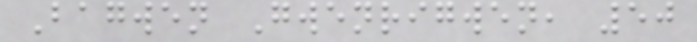Bagwen Gwenrigwen, 50
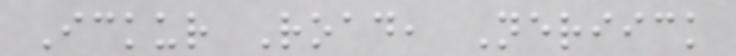Ickur Road, Neriick
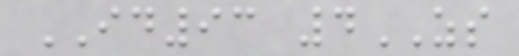ID93 4ZS
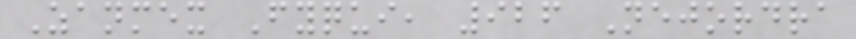Zanmex Fyqui, 926 Nejordra
